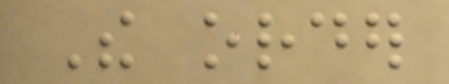The order
